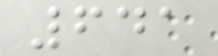641
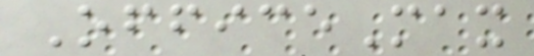OfficeMax
